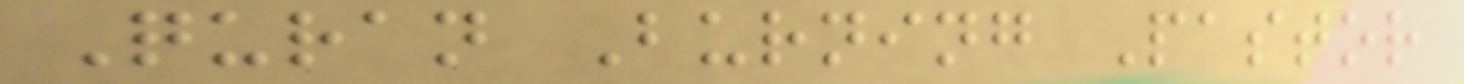Quran Burning Pastor
